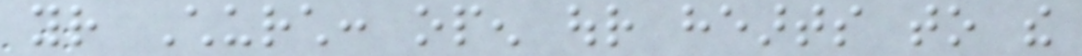your Church: open our hearts to the
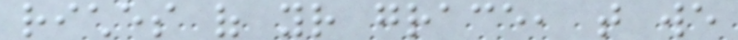riches of your grace, that we
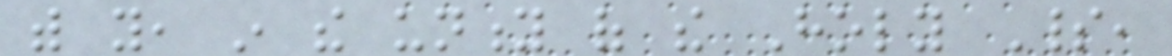with you, in the unity of the Holy Spirit,
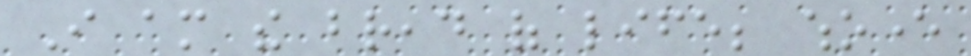I am the bread of life; whoever
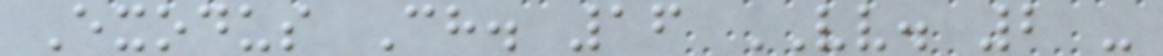Exodus Ch. 16 VV. 2 -
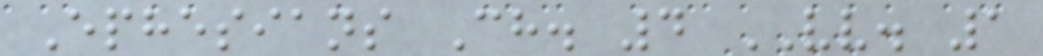Ephesians Ch. 4 VV. 1
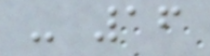- 16
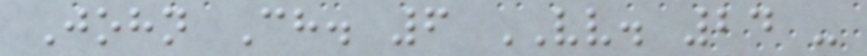John Ch. 6 VV. 24 -
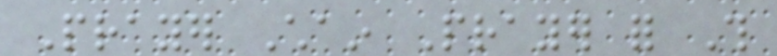Prayer Chain Prayer for This
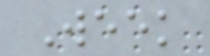Week
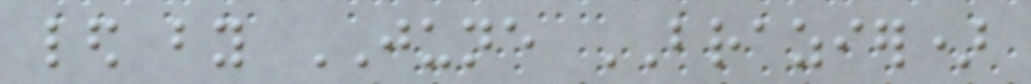led by JUNE BRAZIER)
